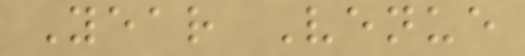Year Venue
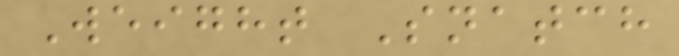Weight Snatch
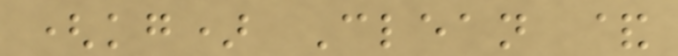(kg) Clean &
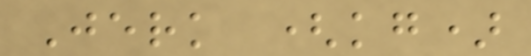Jerk (kg)
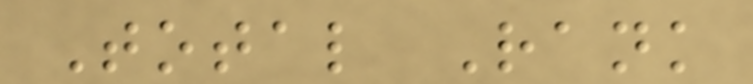Total Rank
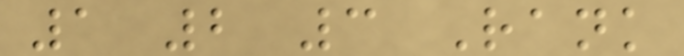1 2 3 Rank
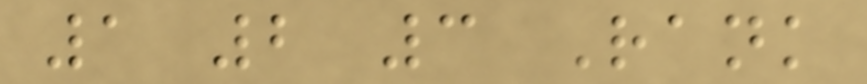1 2 3 Rank
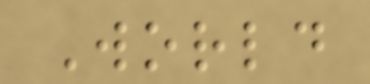World
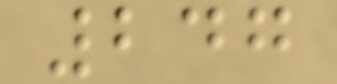247
